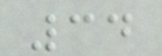34
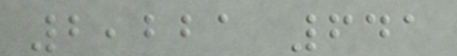2,221 641
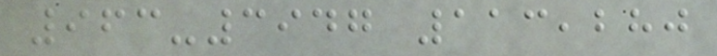963-3947 113,280
